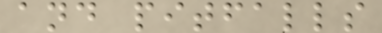and pitfalls
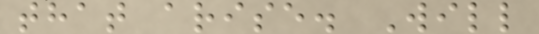that arise. Will
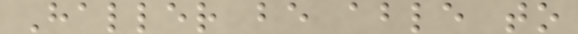Haller be able to
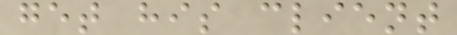get his client
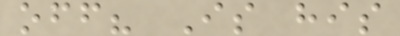off? Is his
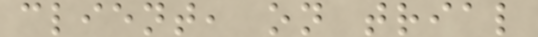client, on trial
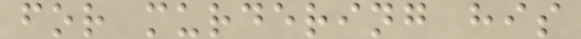for murdering his
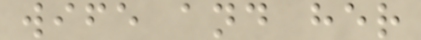wife and her
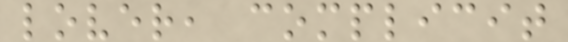lover, complicit
